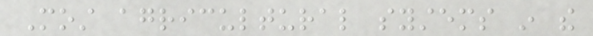Most agricultural systems in the
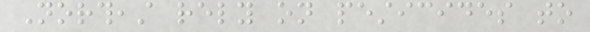Northeast rely on pesticides to
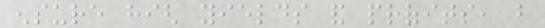ensure high yields and profits, but
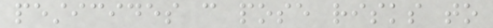pesticides can pose risks to
